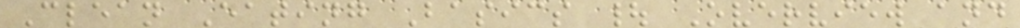Clean Eating Basics | Overview and
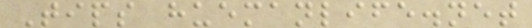Tips huemanlife.net
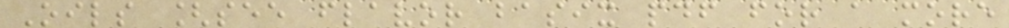Oils [see flavor basix pdf for a more
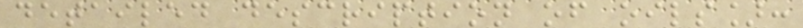detailed description of oils]:
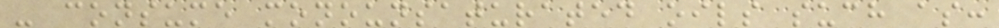- consume monounsaturated oils such as:
